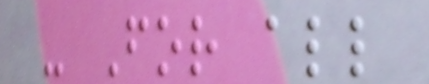- For all
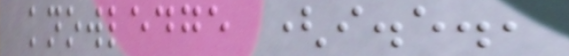knowledge (i.e.,
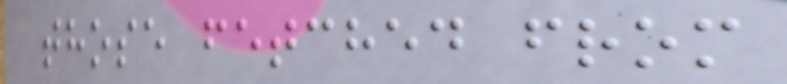those fetched from
